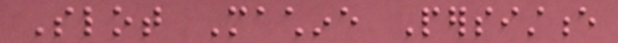Slot Machine Persistence
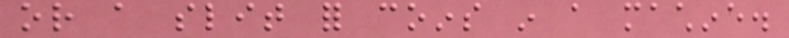or a slit for coins in a machine.
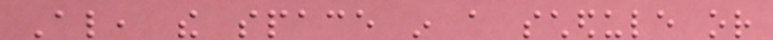Also, the space in a schedule or
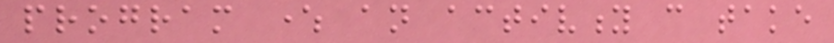program where an activity can take
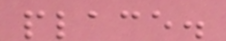place.
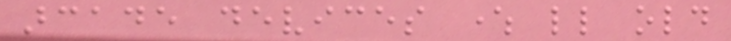arcade devices where little old
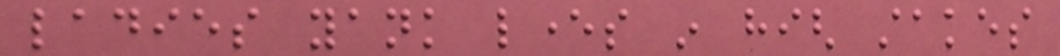ladies yank levers in high stakes
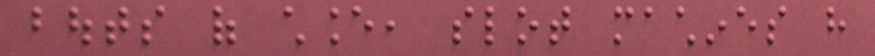bouts of chance, slot machines have
